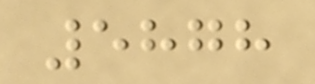5878
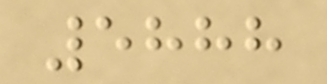5888
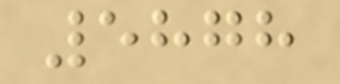5878
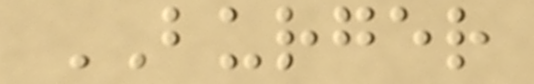BURGER
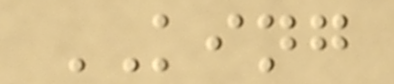KING
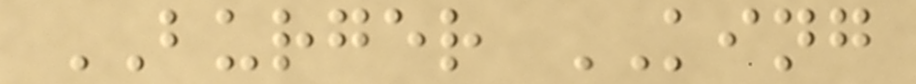BURGER KING
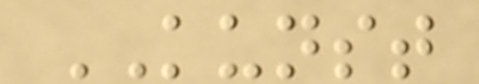KUNST
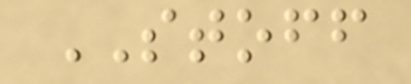STOFF
